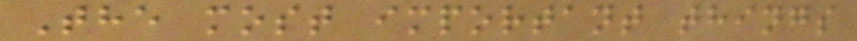The most important things
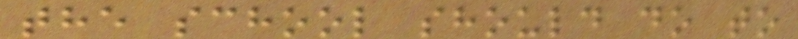the school should do to
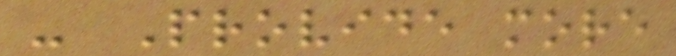- Provide more
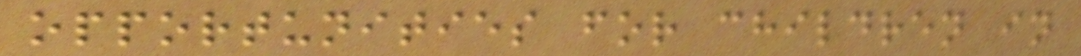opportunities for children in
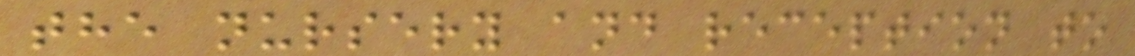the nursery and reception to
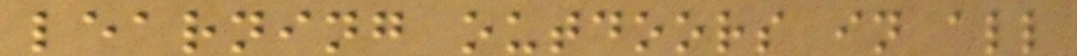learning outdoors in all
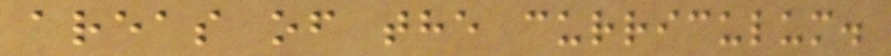areas of the curriculum.
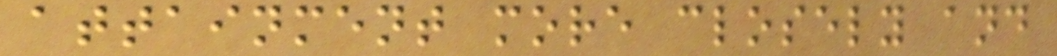attainment more closely and
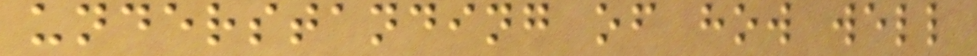understanding of how well
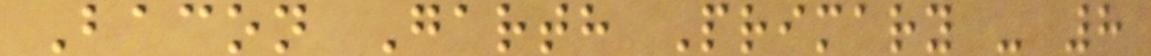Bacon Garth Primary - 8
